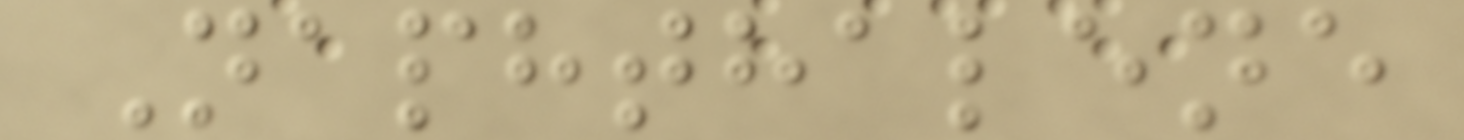Naphthalene
